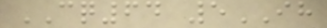CQ64 5IH
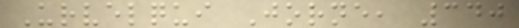Urvelqui Jorne, 340
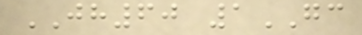JH60 1GC
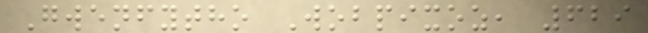Gwenfytho Wobpixoz, 629
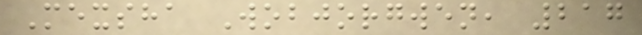Mexsha Wobjorgwen, 217
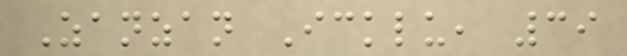Zanzan Icklu, 39
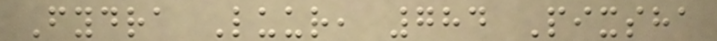Fydra Luur, 784 Pixsha
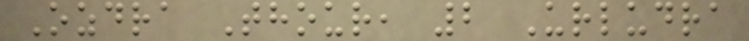Ozdra Thour, 2 Urludra
